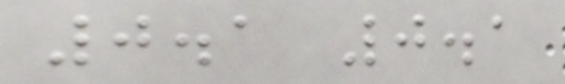0.1 0.1
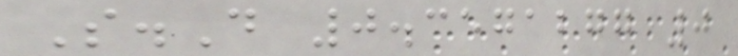S.D 0.3571277 0
